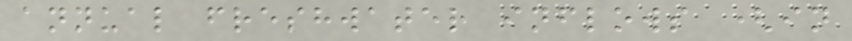annual freshwater inflows (in
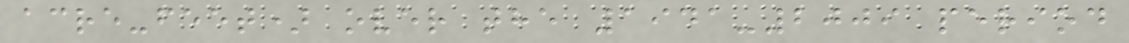acre-feet) over the 1941-2009 period
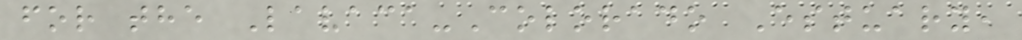for the Lavaca-Colorado Estuary,
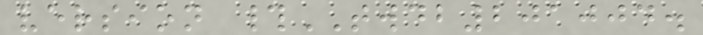version #TWDB201004.
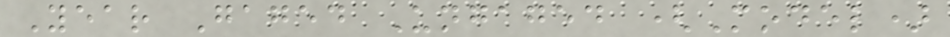Year Gaged Ungaged (Model)
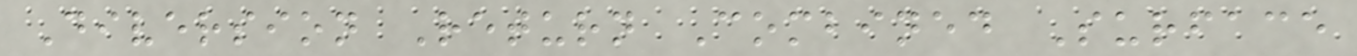Diversion Return Combined Surface
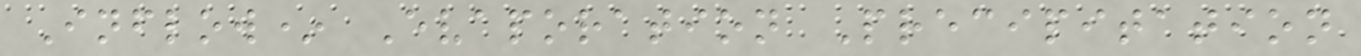Inflow* Evaporation Precipitation
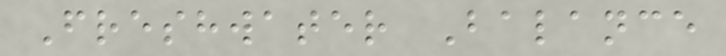Freshwater Balance
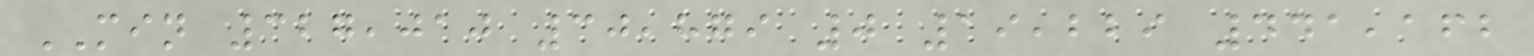MIN 327,010 30,879 0 19,229 441,162
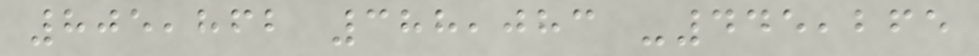805,862 388,083 -445,265
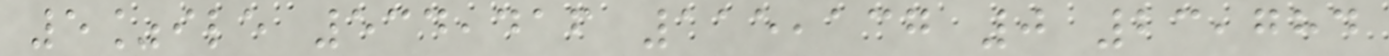5%ile 534,416 115,137 0 23,784
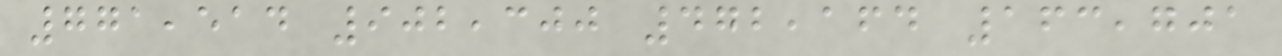771,514 902,300 472,164 163,701
